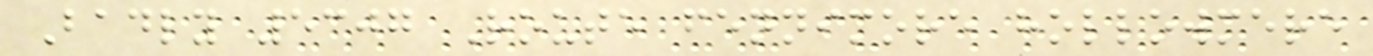Badly 5307 Route fennimore hollowmere
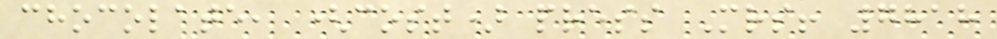chocolate, (cost) press Mrs! 7818
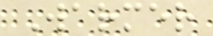Warmer
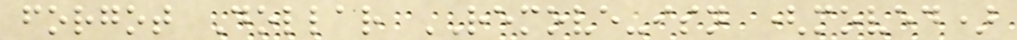forgot Dollar REMOVE-isn (moved)
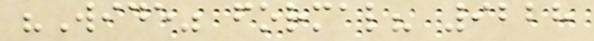"Wide" formal? 9228
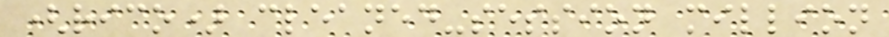(rico) cleaned-session million
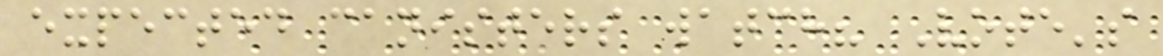expected canisters watch? Vote's
